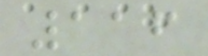116
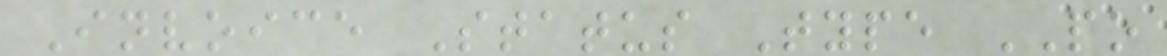Invoice Status Type PO
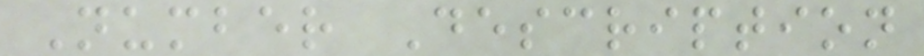Number Description
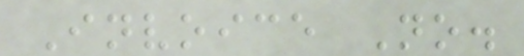Invoice No.
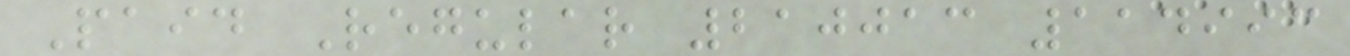Paid Regular 210013 114993
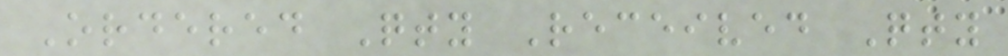Ordered Qty Received Qty
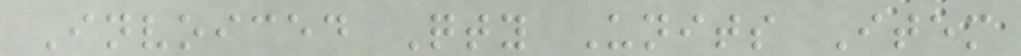Invoiced Qty Units Item
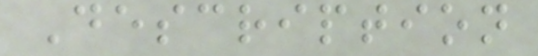Description
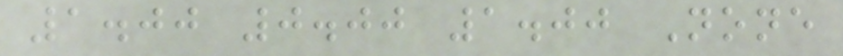1.00 0.00 1.00 None
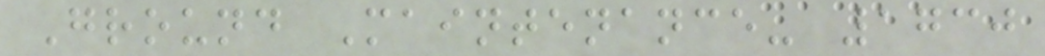Ground Maintenance- 1730
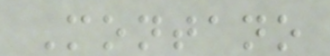Montano
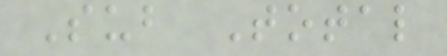Sub Total
